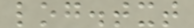log.txt
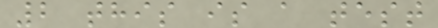2 this is a test
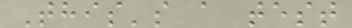This's a test
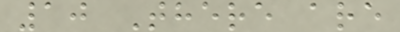10 There are
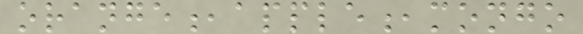orange,apple,mongo
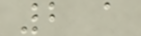2 a
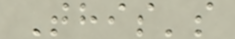This's
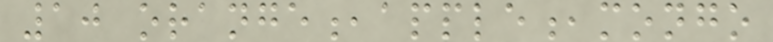10 orange,apple,mongo
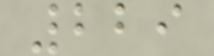229
